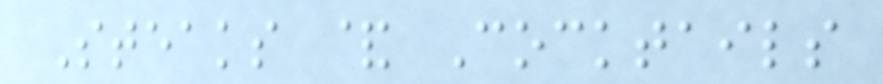Steaks & Cocktails
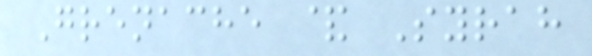Grenache & Syrah
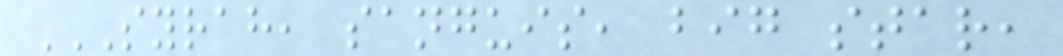SYRAH, SANGUIS, BIG STAR,
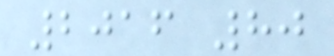2016 80
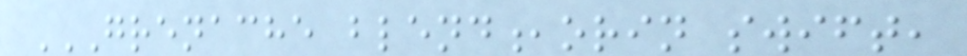GRENACHE BLEND,ORIN SWIFT,
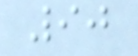90
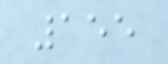155
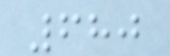680
